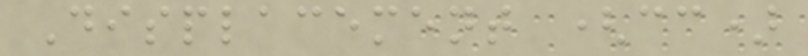Displacement (cc)
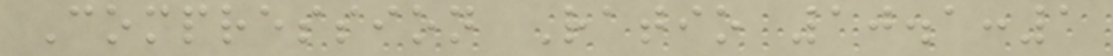Compression Ratio 10.1:1
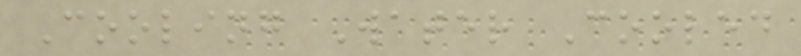Cooling Water Cooled
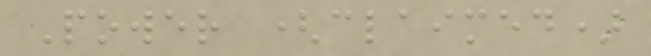Power (claimed)
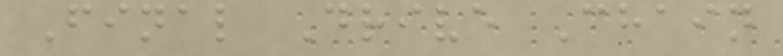Final Drive Chain
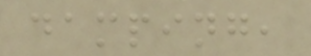damping,
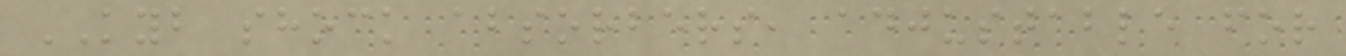KYB shock absorbers, adjustable for
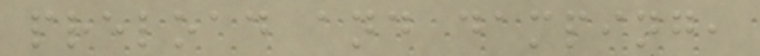preload and damping,
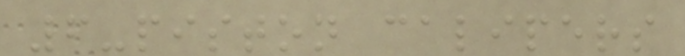6-piston calipers
